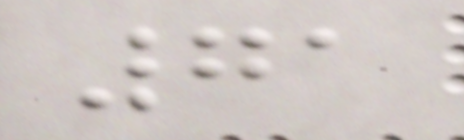71
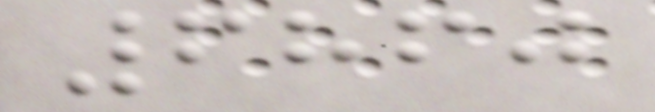6860
